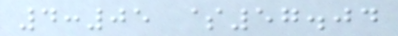4:05 $57.04
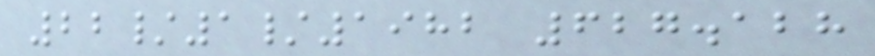22/1/1982 627.128
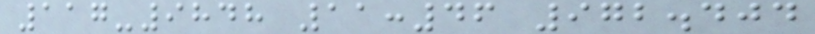117-9848 11:46 972.404
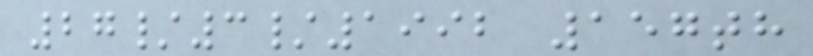27/3/1992 157th
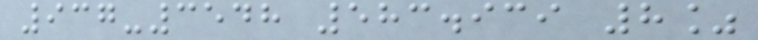937-3548 583.939 8%
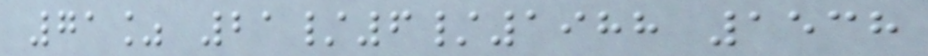71% 21/6/1988 1538
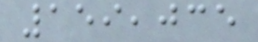159,035
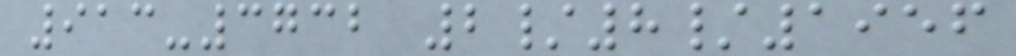913-3732 2/8/1956
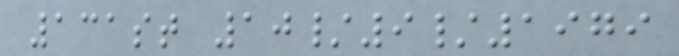131st 10/9/1979
